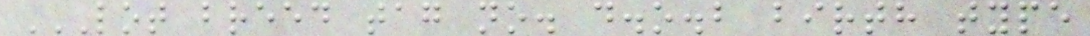LOT BREED TAG NO. D.O.B BIRTH TYPE
